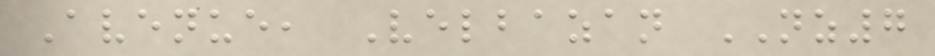Avenue, Velbazan NZ7
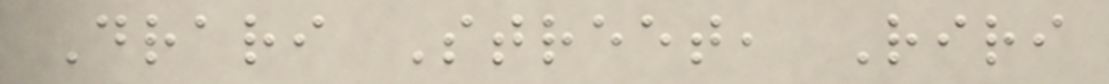Drari Street, Riri
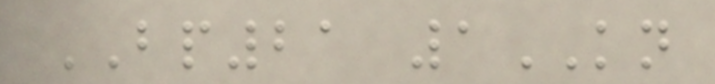BP21 1KN
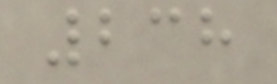238
